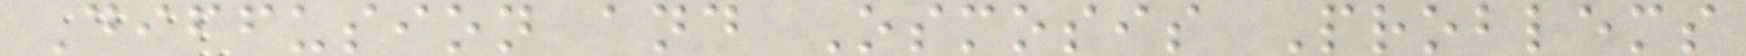Diffusion and Osmosis Problems
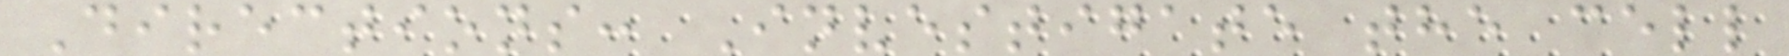Directions: Investigate the cell
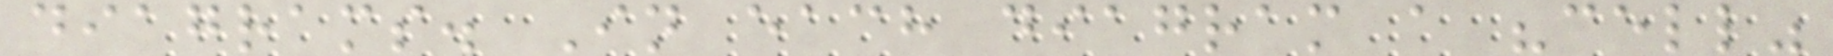diagrams. In each diagram a "cell"
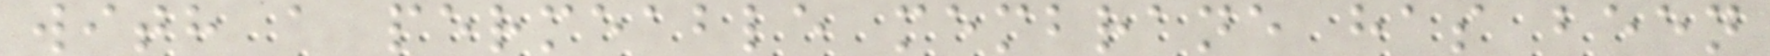with a permeable membrane has been
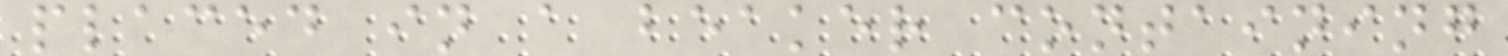placed in a beaker containing
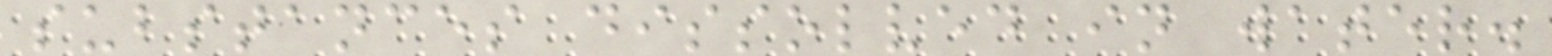substances dissolved in water.
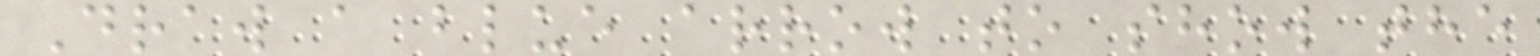Draw a blue arrow to show the
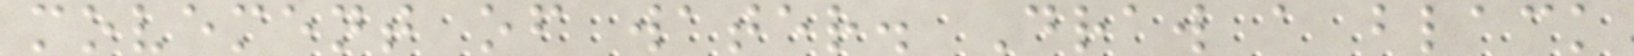movement of water. Draw a black
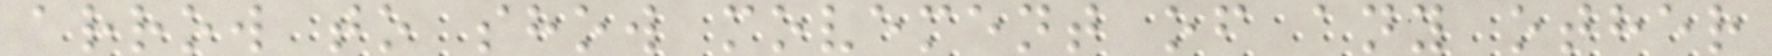arrow to show movement of any other
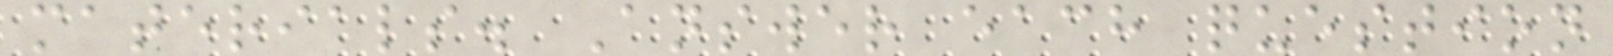materials. Answer each question
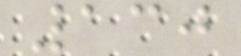130
